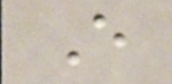E
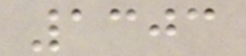1303
